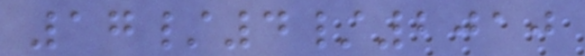17/4/2010
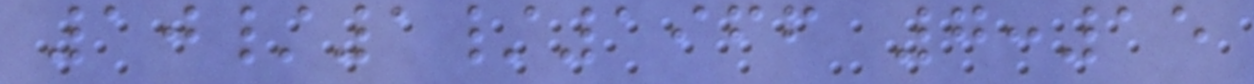10/1/1966 7:15
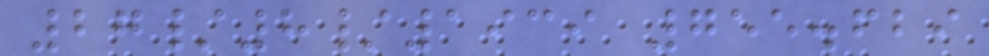27/8/1939 755.629
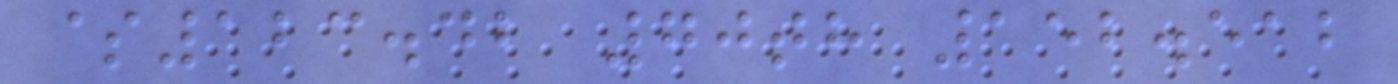$123.42 70th 152.512
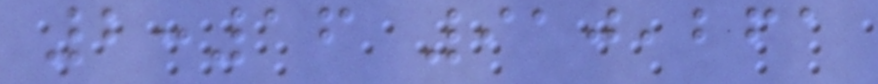2:16 910,261
